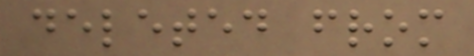deleted from
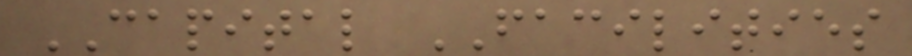CAPITAL FACILITIES
